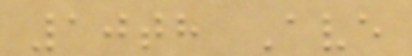10th Ave
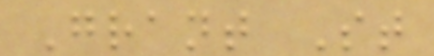Grant St
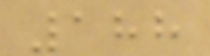188
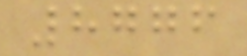8776
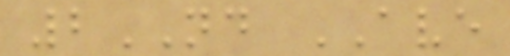2ND AVE
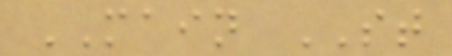MAIN ST
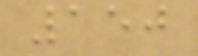150
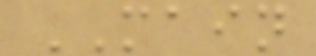MAIN
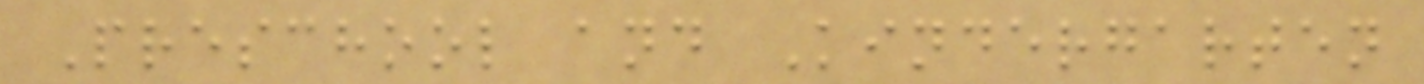Preschool and Kindergarten
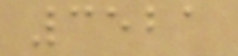3521
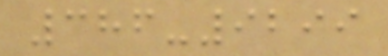386-9299
